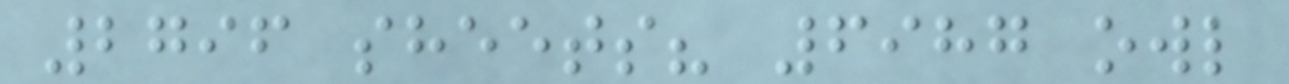2796 sheets? 6987 owl
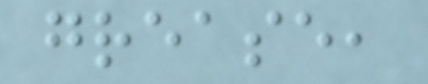grease,
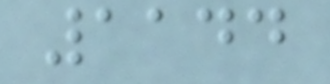1144
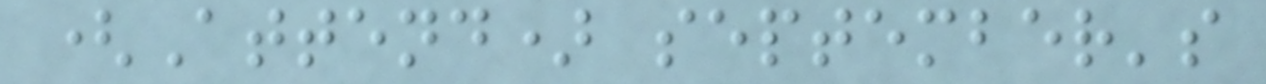(Attend) september's
